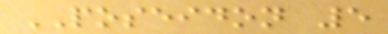POSEIDON 5
